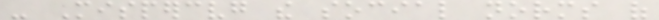- Misperceiving the social norms of
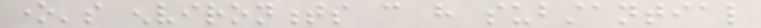one's environments can have substantial
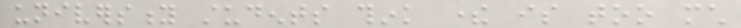university students think there is too much
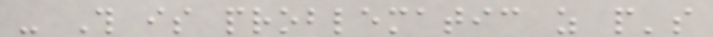- This is problematic as people's
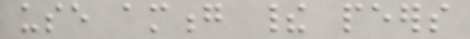use among their peers
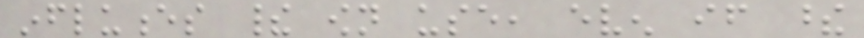influences their own use, even if these
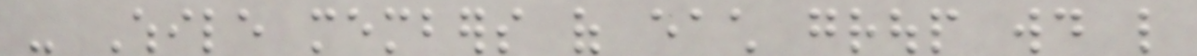- While members of each group would like
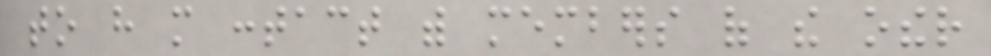to have more contact with members of the other
